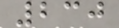230
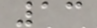13
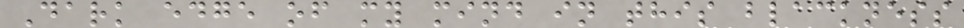Dark edge of my mind in this blackness
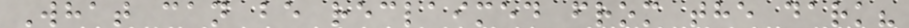What can be reclaimed from the dark?
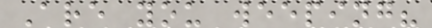Are you weeping?
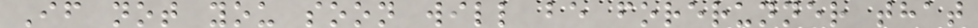If not you soon will be forerunner that
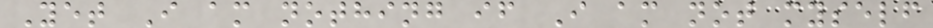Yet I am nothing if I am not myself
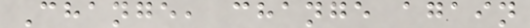Change, change again
